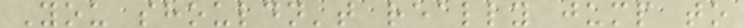You shouldn't really jump to
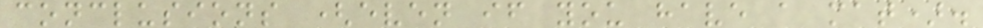conclusions (even if you have a mat).
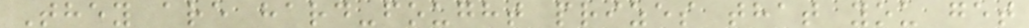They are hard-fought prizes that you get
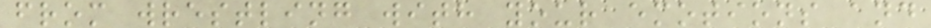from wrestling with your emotions and
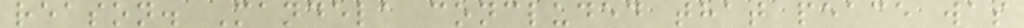reason. Mandela concluded that peace was
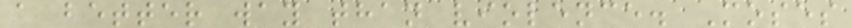a better way than violence. Moses
